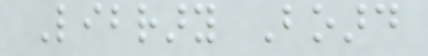Library Board
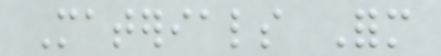Materials Form
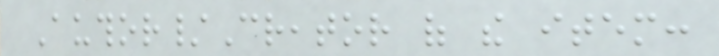Author/Creator of the item:
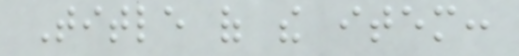Title of the item:
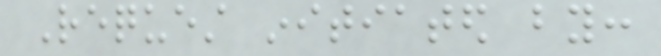Request initiated by:
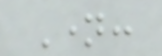Name:
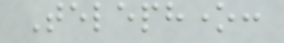Telephone:
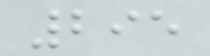295
